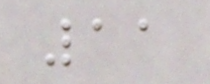11
